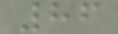86
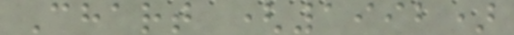Chart (1992)
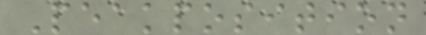Peakposition
